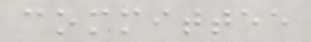committee
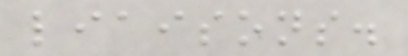liaisons.
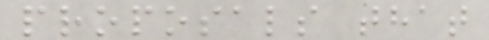proposals that
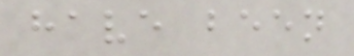have been
